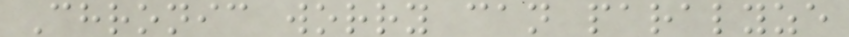Chronic worry can paralyze
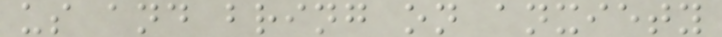us and bring on anxiety
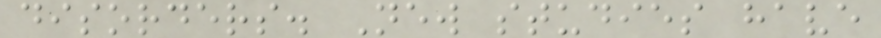disorders. New studies have
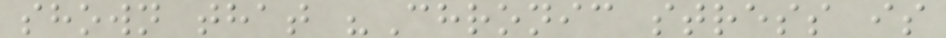shown that "Chronic stress is
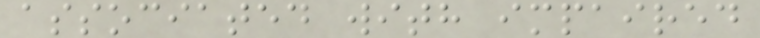associated with impaired
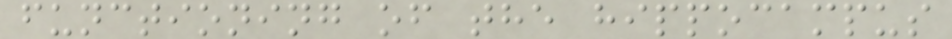functioning of the hippocampus
